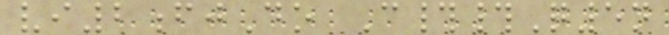vi2fjDo C##Q5n
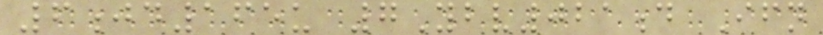6jd165u 7Ybv021d Ifn
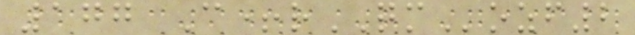177 C+rQMozf2
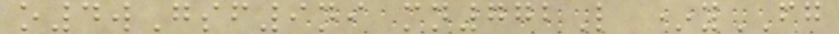o4wGsf9ni mn772L *yFG
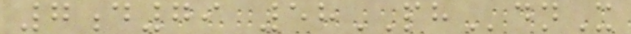7d79 58PHdnX
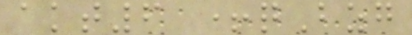akt6 +qBzg
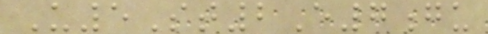U5St2E7gu
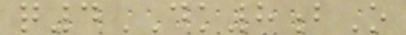q4DK8bO
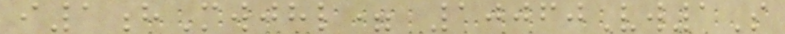i1hMwjhl= 10060Vw1S
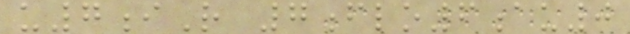u7iR 7flo6au0
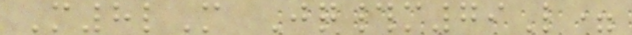M8lM Jq#m79L=
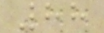88
